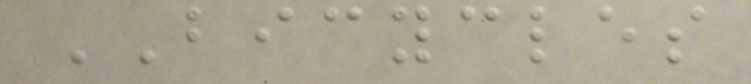BICYCLES
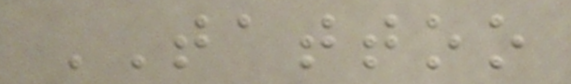TATTOO
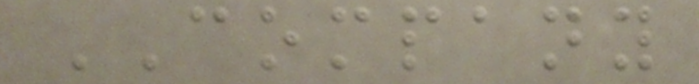COMPANY
